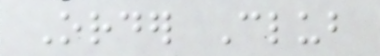Order Club
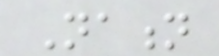Nation
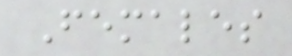Females
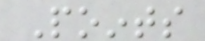Points
